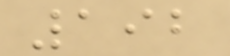192
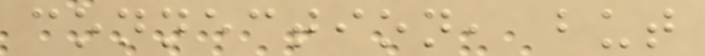connection, but
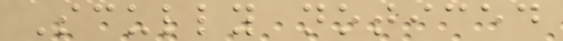Scully noticed
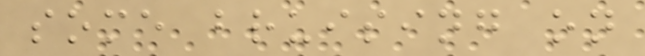some bruising on
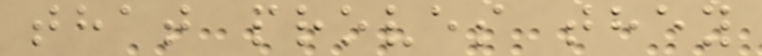that proves they
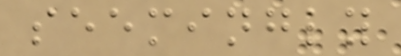seemingly
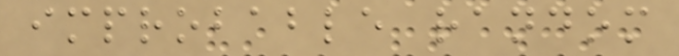improbable random
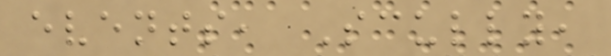events, Scully,
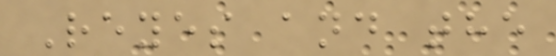Reyes and the
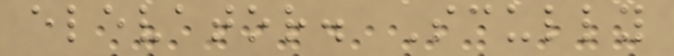elevator. Scully
